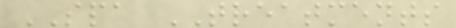SPA TREATMENTS
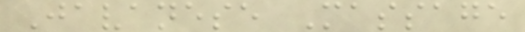Javanese Massage
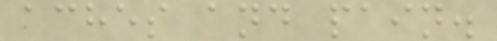aches and pain.
